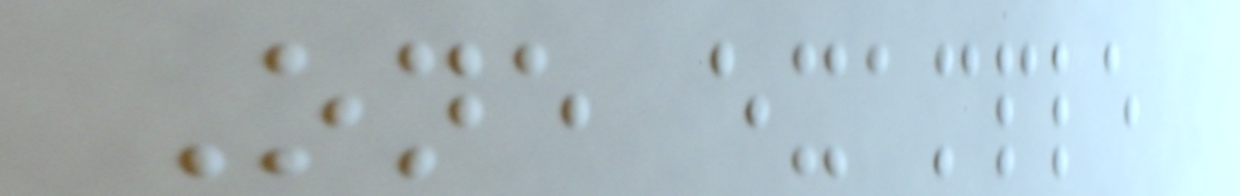One example
